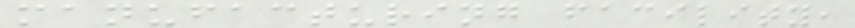manufacturing facility,
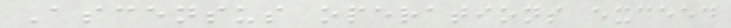Ascensus operations exceed
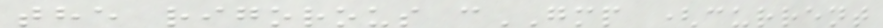the rigorous cGMP (current
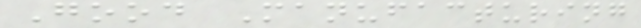Good Manufacturing
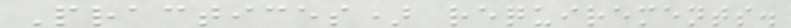Practices) requirements.
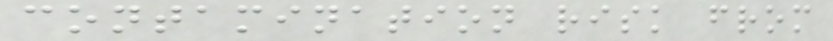contamination risk from
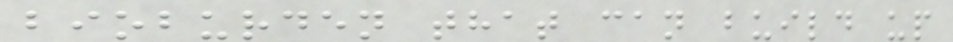bioburden that can build up
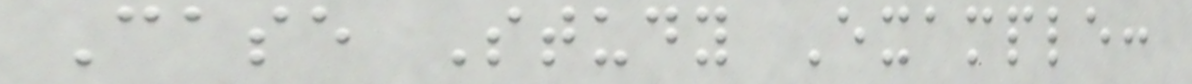Case Study Example:
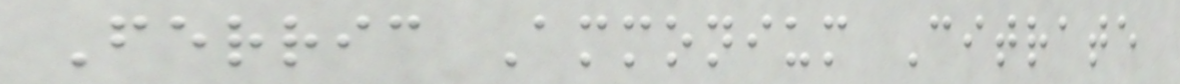Ferric Ammonium Citrate
